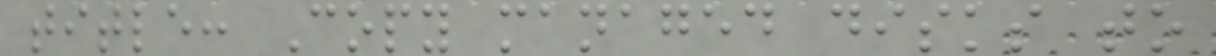title: Copy managed disks to
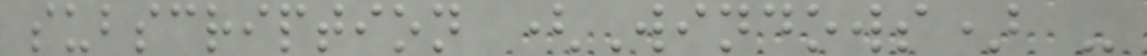subscription (Windows) -
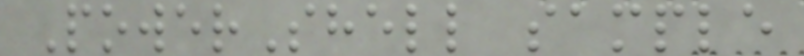PowerShell sample
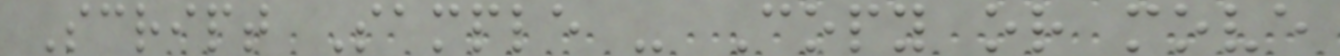Script Sample - Copy or move
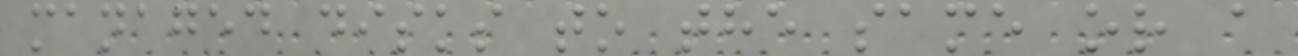managed disks to the same or a
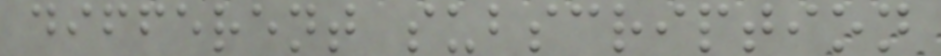different subscription
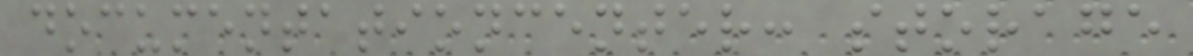documentationcenter: storage
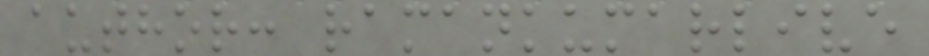author: ramankumarlive
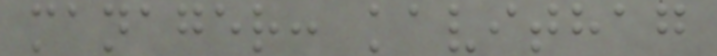manager: kavithag
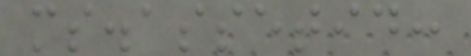ms.assetid:
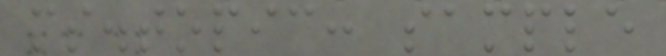ms.topic: sample
